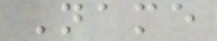Name
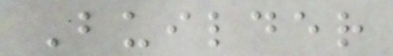Builder
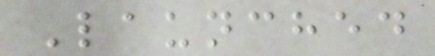Launched
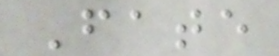Fate
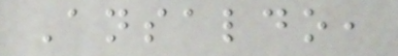Ansaldo,
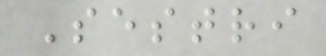Sestri
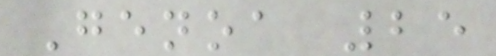Genoa 25
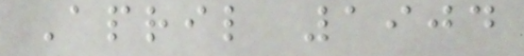April 1904
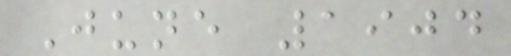June 1904
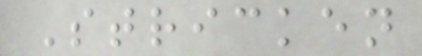Stricken
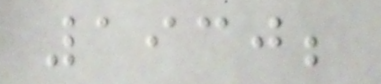1930;
